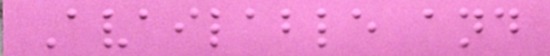Available and
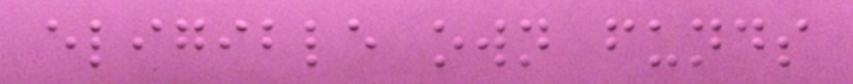eligible own funds
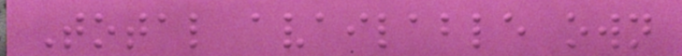Total available own
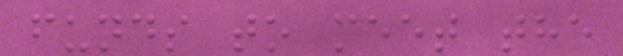funds to meet the
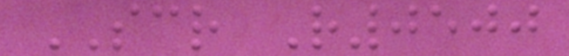SCR R0500
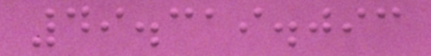49.319.093
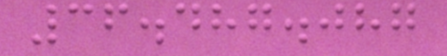36.487.087
